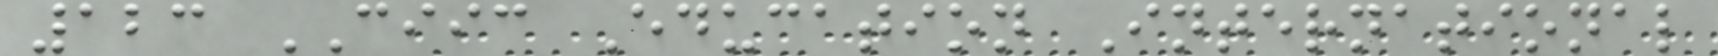123 CIIC Education International
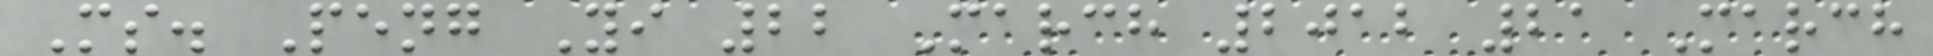Ms. Peng Yi 22 March 2012 21 March
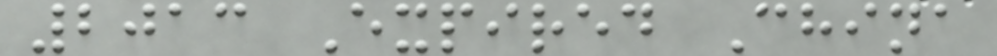2013 Expired China
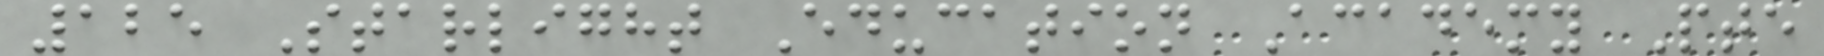125 Starlight Education Academy Pte
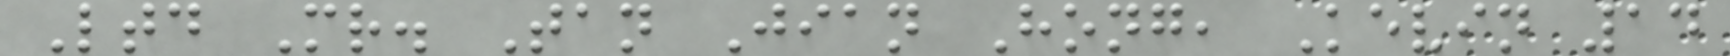Ltd Mr. Tan Jian Hong, Kevin 14
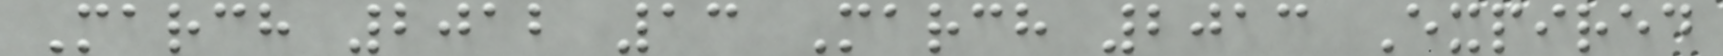March 2012 13 March 2013 Expired
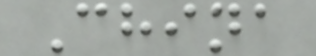China
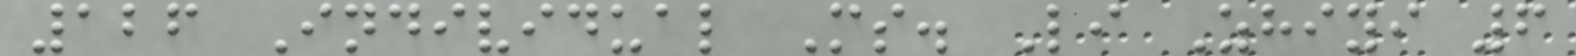126 Individual Ms. Li Zhiyi 6
